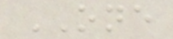ONE
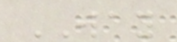WAY
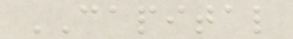CAPITAL
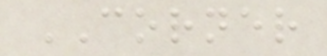CORNER
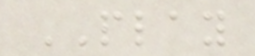PLAY
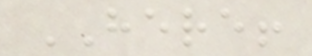HERE!
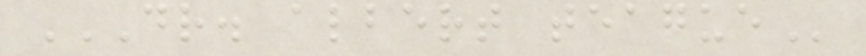DR. ALBERT TEAGUE
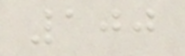100
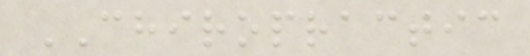CHIROPRACTIC
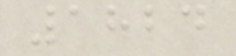1824
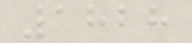1828
